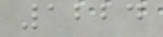1224
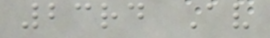23rd Av
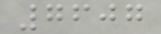7607
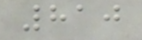810
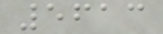5613
